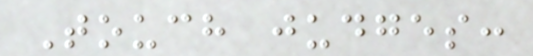Touch judges:
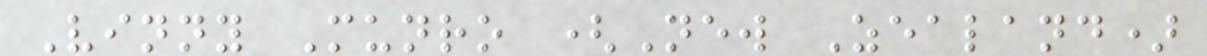Vinny Munro (New Zealand)
